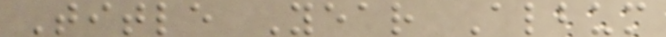Title Year Album
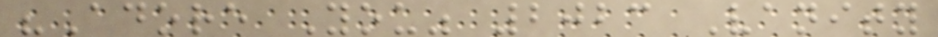"Adore You" 2023 Vanity
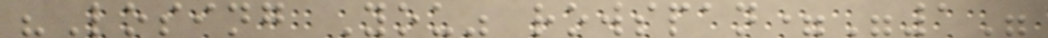"Losing You" rowspan="1"
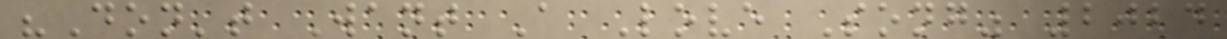"Don't Want A Love Song" 2024
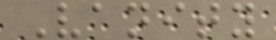Vanity
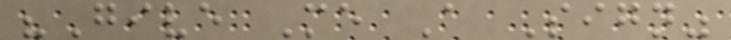"Give Me A Sign"
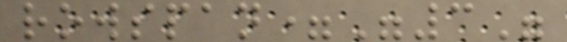rowspan="3"
